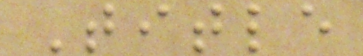Title
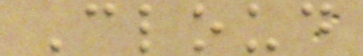Cloud
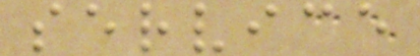service
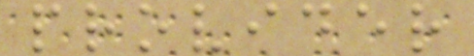provider
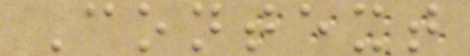Context
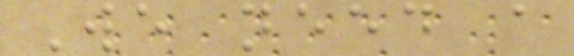We need a
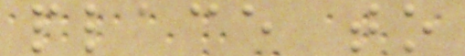place to
